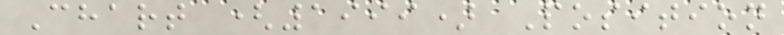Chart (1999) Position
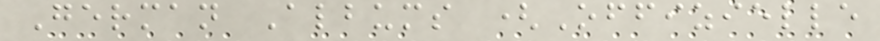German Albums (Offizielle
